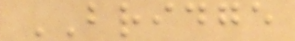BRIDGE
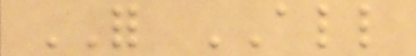FOR ALL
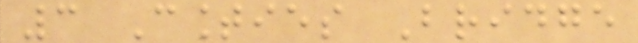3 Counties Bridge
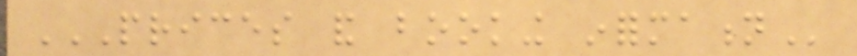PRICES AND BOOKING INFORMATION
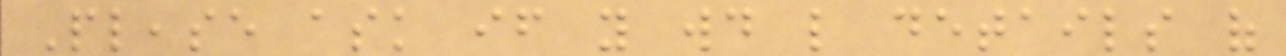Please ask if you would like details of
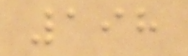198
